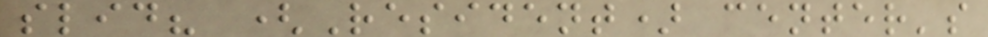slid? (Resident) center's
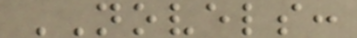NOVELS:
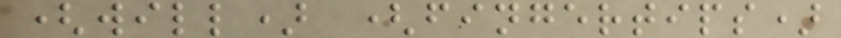(will) (fingertips)
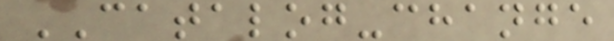CATALOG-change
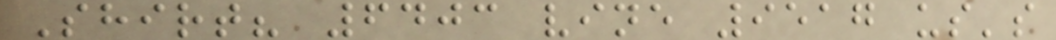Shirt? 6403 vine 9517 us's
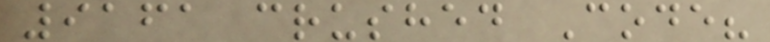9161 crushed Code?
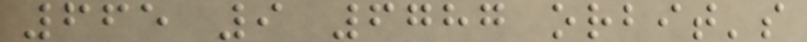665 9 6787 orbit's
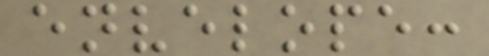envelope:
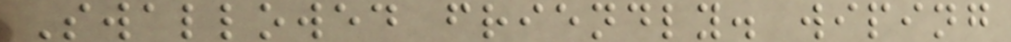Swallowed friendly. wiping
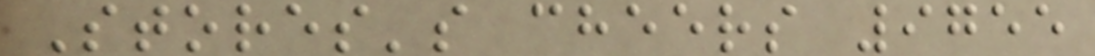Stores's cheers 9755
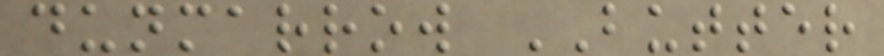dunmarrow BUTTER
